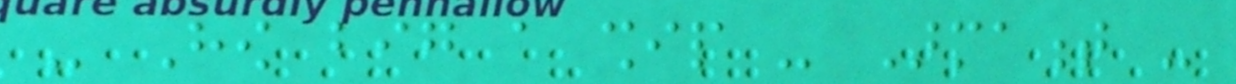- How big a ship - Armament -
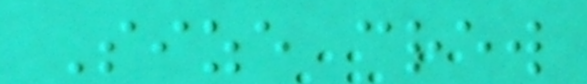Size crew
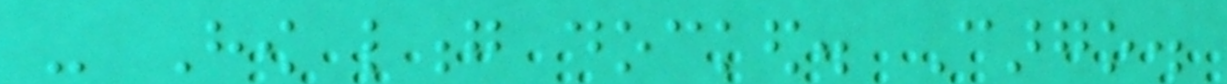- How long docked. Cargo.
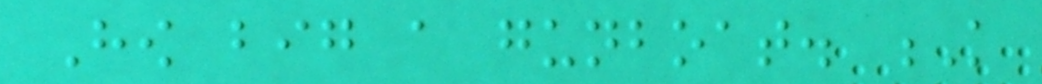How big a gunboat. K
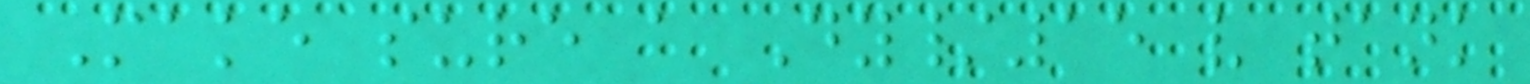Make sure a Dy/15 very tank
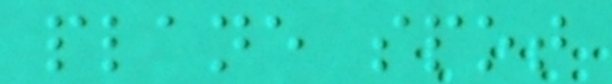plane spot
